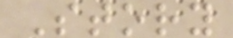Story
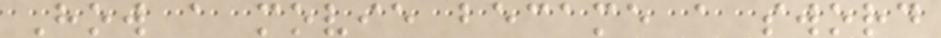How a movie became a sword
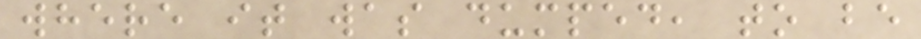where it was dumped, to be
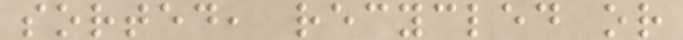sorted, recycled or
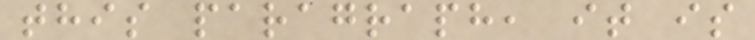this paragraph, it is
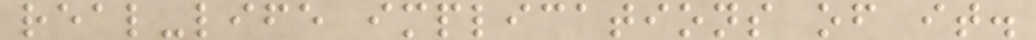real-life implications of it.
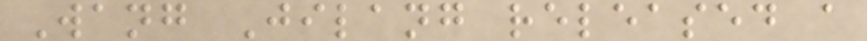Wang Jilang released a
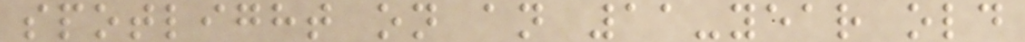spotlight on an 11-year old
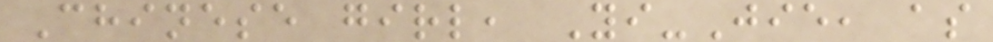Chinese girl, Yi-Jie, as
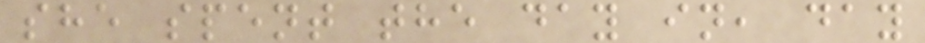she spent the day in, day
